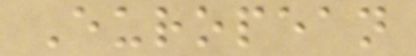European
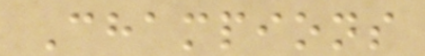Champions
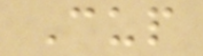Cup
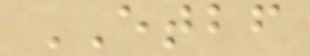ETBF
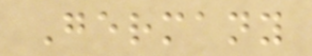Germany
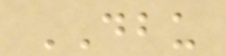DBU
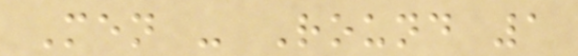Men - Round 1
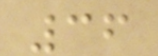36
